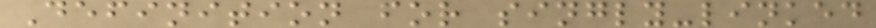Definition for singly-linked
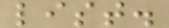list.
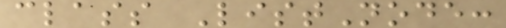class ListNode:
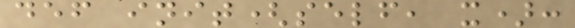def init(self, x):
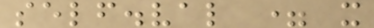self.val = x
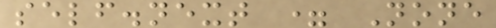self.next = None
